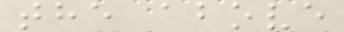the above
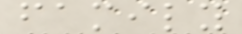family
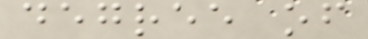degree of
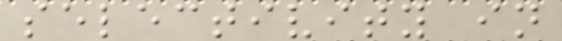selectivity in
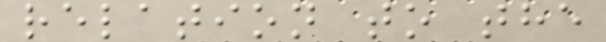relation to the
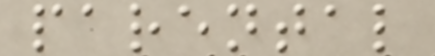parental
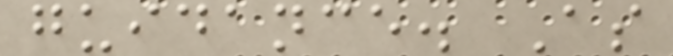guidance. As
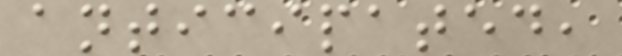anticipated,
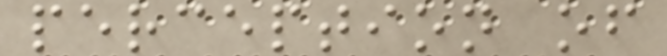perception of
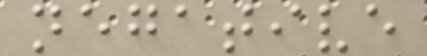negative
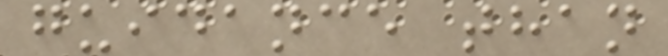guidance than
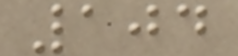104
